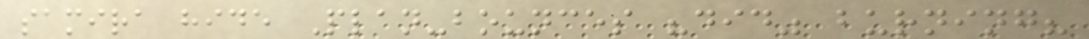samira hide Plan-bounces "did" burning?
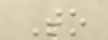To
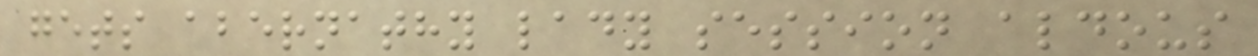gets abernathy lady session aldous
